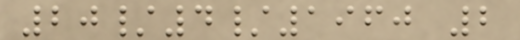20/4/1960 2
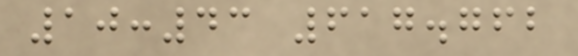10:43 617.762
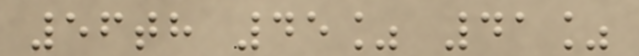56th 45% 41%
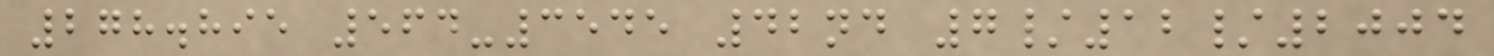278.895 564-3545 42nd 7/12/2004
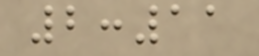2:11
